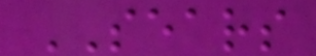SEARS
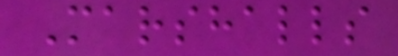Marshalls
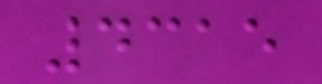4315
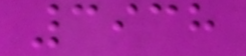3938
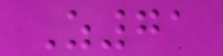Z71
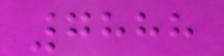7888
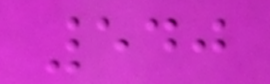540
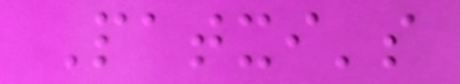Patxi's
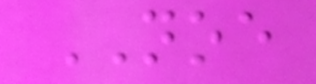NOE
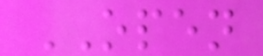OPEN
